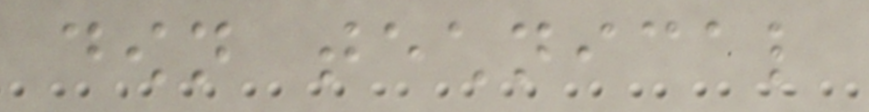down technical
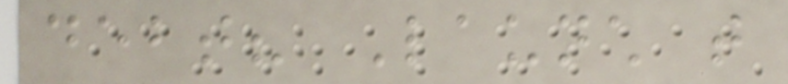debt? Launch that
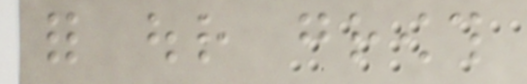for our growth
